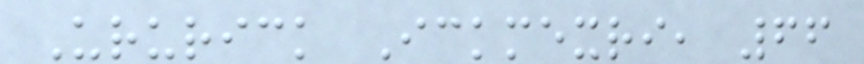Ururick Ickmexri, 66
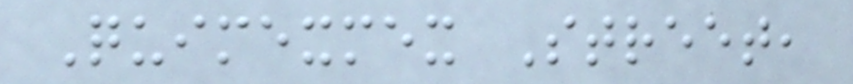Quimexmex Street,
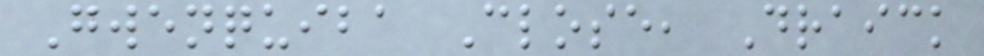Gwenquiba Close, Draick
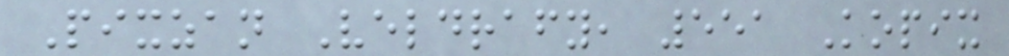Pixzan Veldrafy, 551 Kopix
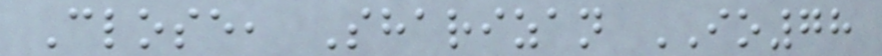Close, Sharizan IO78
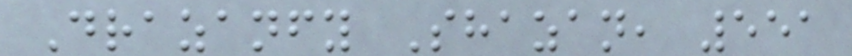Drazanfy Shazan, 551
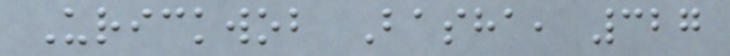Urickwob Basha, 327
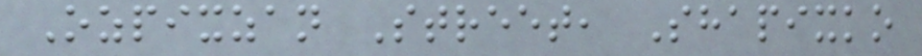Ozpixzan Street, Shapixko
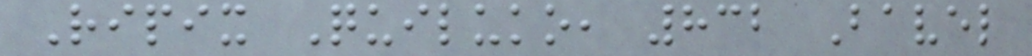Ripix Quiluko, 832 Bavel
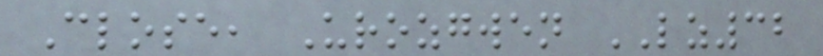Close, Urozgwen LZ32
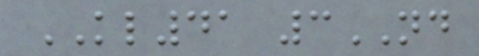KL41 3ND
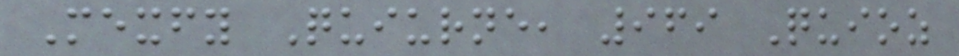Mexfy Quiurne, 969 Quioz
